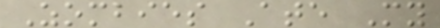Zombies Ate My
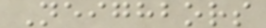Neighbors
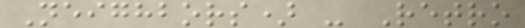Neighbors) - Retro
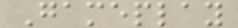Gameplay
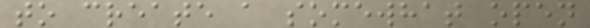to create a somewhat open
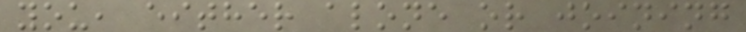you, either alone or joining
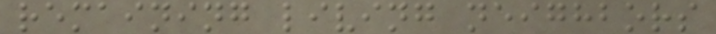remaining living neighbors
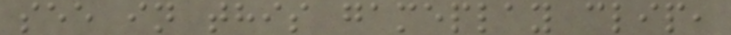see in this gameplay clip,
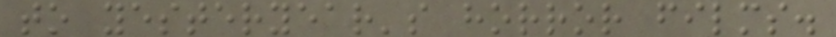to yesteryear's horror films.
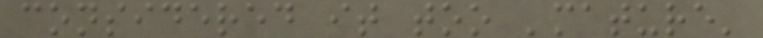considered it too 'mature'
